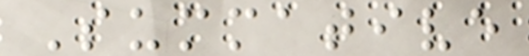Summative
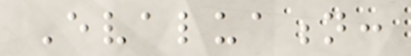Evaluation:
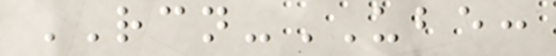RCN-UBE:
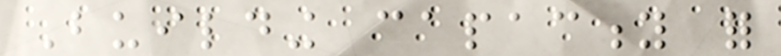Building capacity for
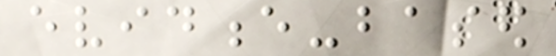evidence-based
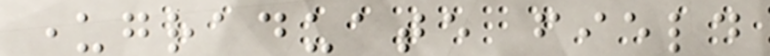undergraduate field
